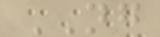NG
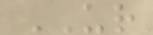UR
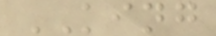KING
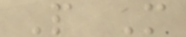P M
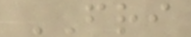FRI
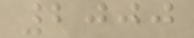2000
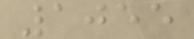1055
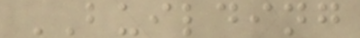BUILDING
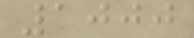1000
